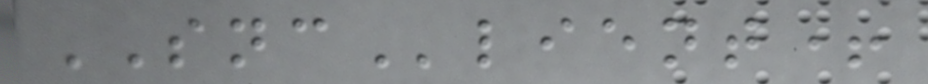SNClient+
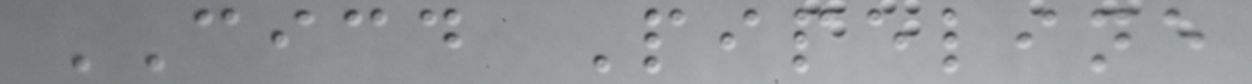CICD Pipeline
